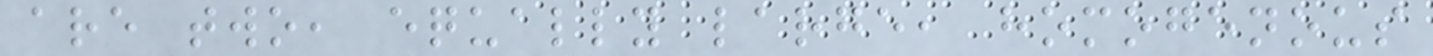are two, equally large, homogenous
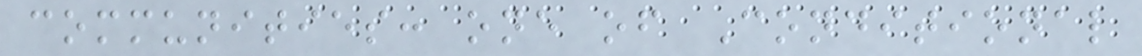communities: one of Conditional
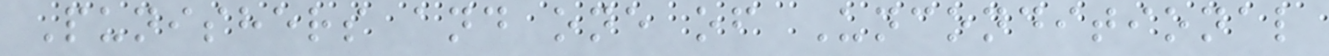Punishers and one of Unconditional
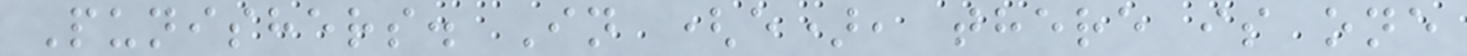Punishers. In (e), there is one
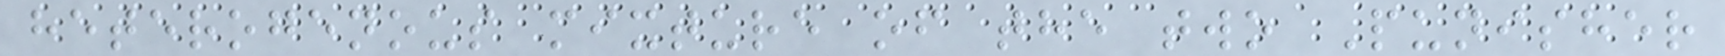heterogenous mixture of the two Punisher
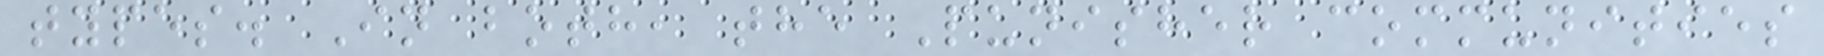types. In both, the Punisher communities
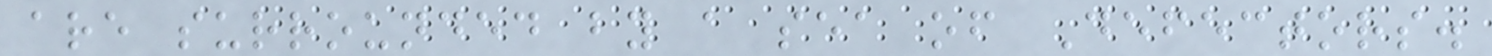are surrounded by a sea of Defectors.
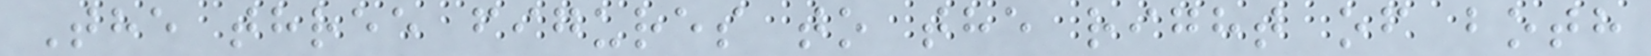The three figures to the right of both
